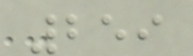259
